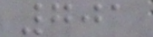701
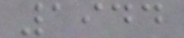1944
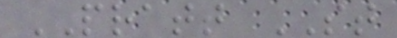PRATT ST
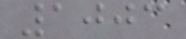1003
